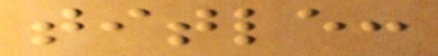title:
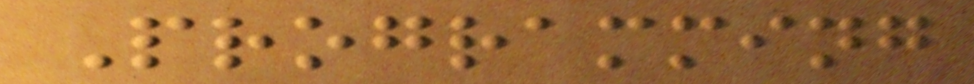Programming
